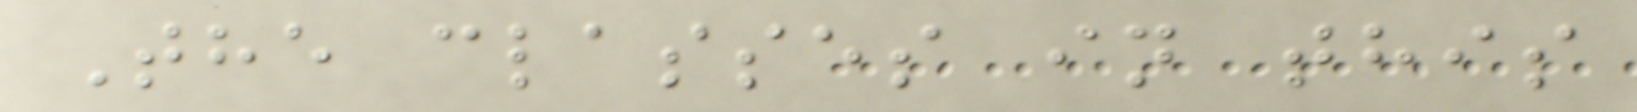The classes in this
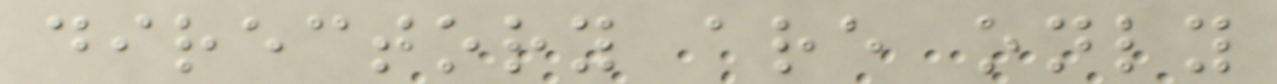directory are only
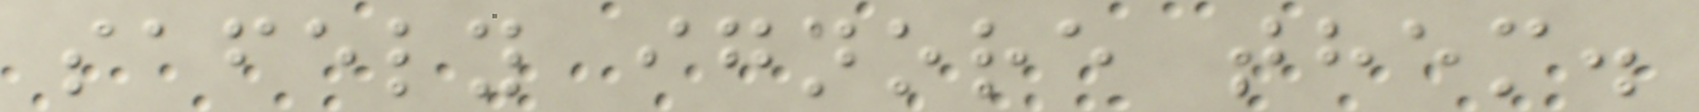safely ignore them.
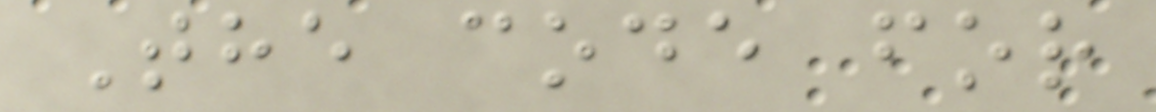The code for
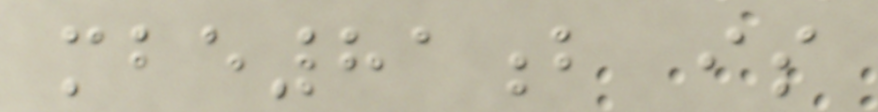mbe81b is
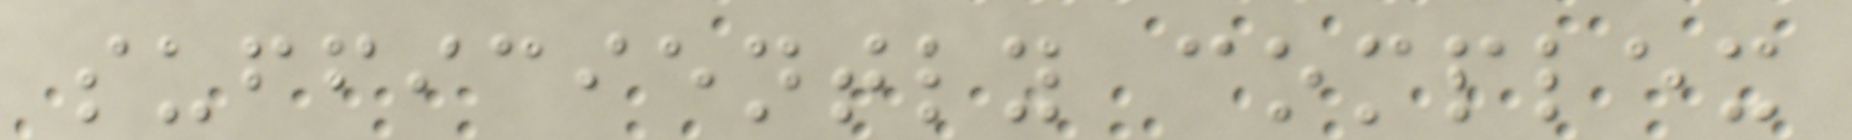sufficiently complex
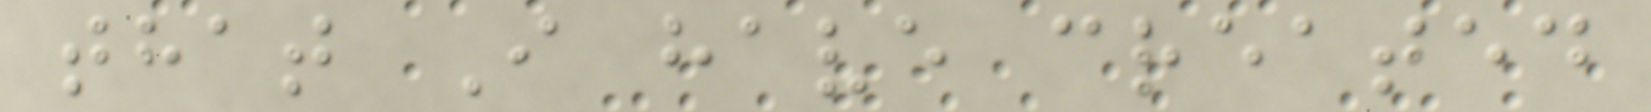that I have created
